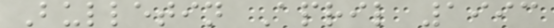Bulletin April 1993
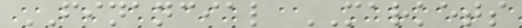FINANCIAL MARKETS
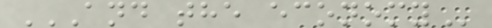AND THE ECONOMY
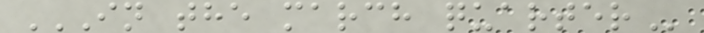IN THE MARCH QUARTER
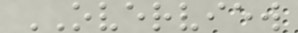OVERVIEW
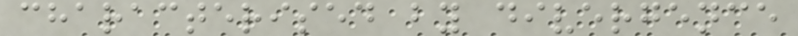characterised by divergence
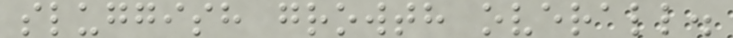sluggish growth overall.
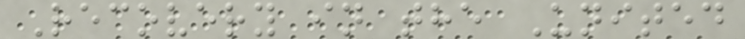Recovery in the United
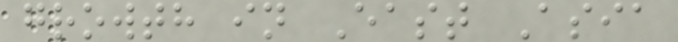growth in East Asia
